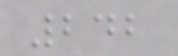242
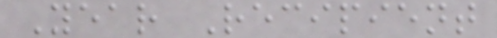Year Recipient
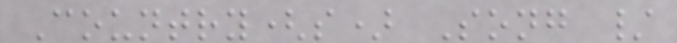Country(s) Song /
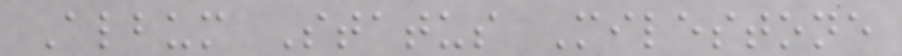Album Status Milestone
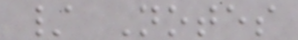/ Notes
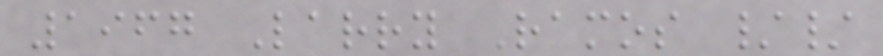1967 Larry Ramos //
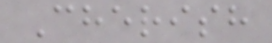Cherish
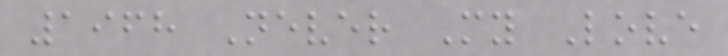1968 Never My Love
